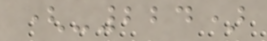(-224)
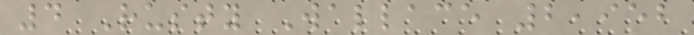4 Rusty Wallace 2,952
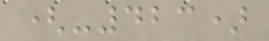(-423)
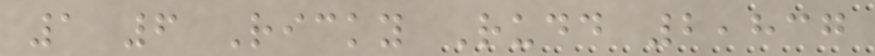1 6 Ricky Rudd 2,837
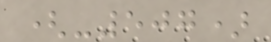(-507)
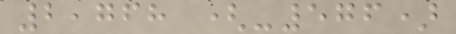2,768 (-576)
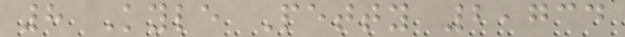8 Kyle Petty 2,734
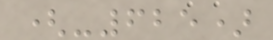(-625)
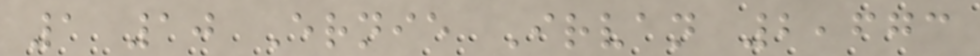1 10 Ernie Irvan 2,673
